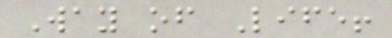Way of Life!
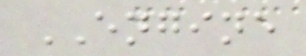ENGINE
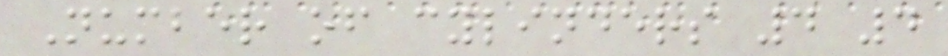Number of cylinders 4 4
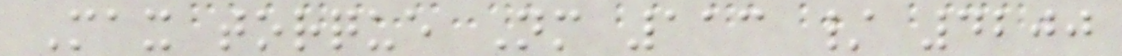Max torque Nm 113 / 4200
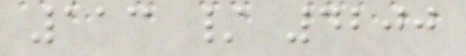113 / 4200
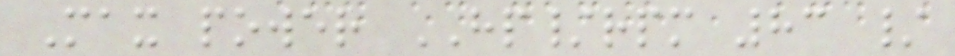Max power HP/rpm 83 /
